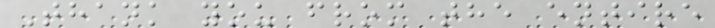Thank you from the entire
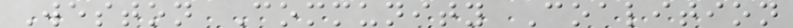Weston Community Coalition
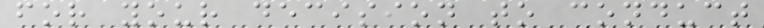for your decision to conduct
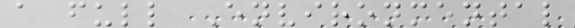a full Environmental
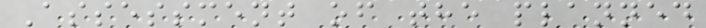Assessment of the planned
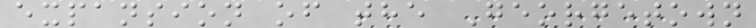expansion of the Georgetown
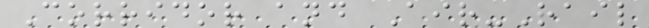Corridor and Air-Rail
